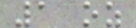1 oz
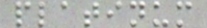platinum
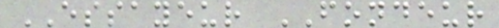ESSAYEUR FONDEUR
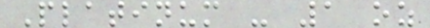Platinum - 1 oz
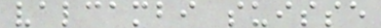valcambi suisse
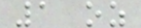1 oz
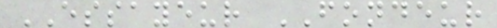ESSAYEUR FONDEUR
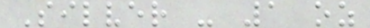Silver - 1 oz
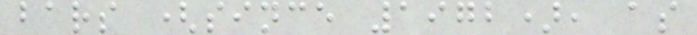bars (since 1972), as
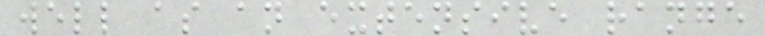well as an extensive range
